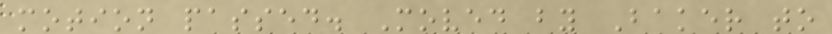motion passed. Moved by Baker to
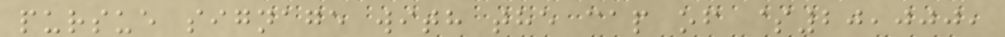pursue signage with the cap of $20,000,
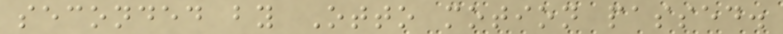seconded by Otto motion passed.
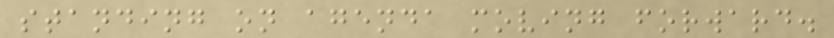standing on agenda moving forward.
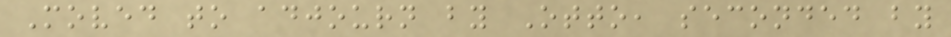Moved to adjourn by Otto, seconded by
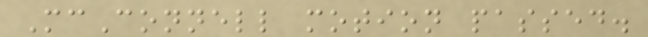McConnell motion passed.
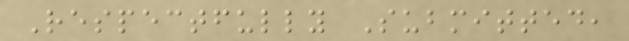Respectfully Submitted,
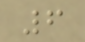6
